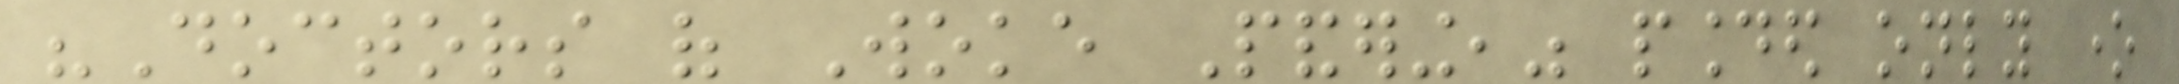"Doctors of Woke Pandering," pounded only one
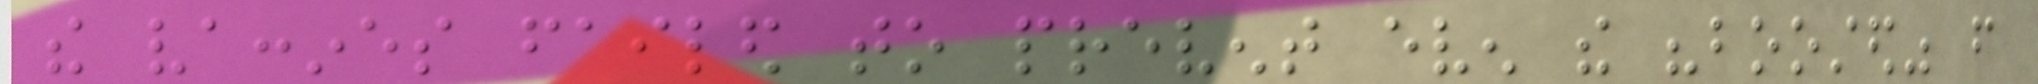the vaccines failed to prevent even the "boosted" from
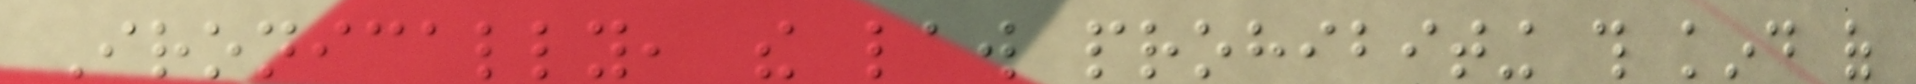Ironically, the law prohibiting this kind of
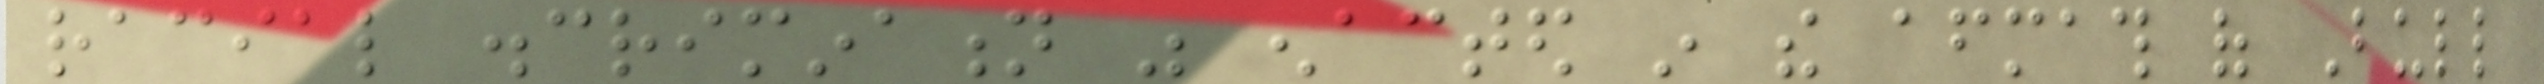racial discrimination was enacted in the aftermath of Bull
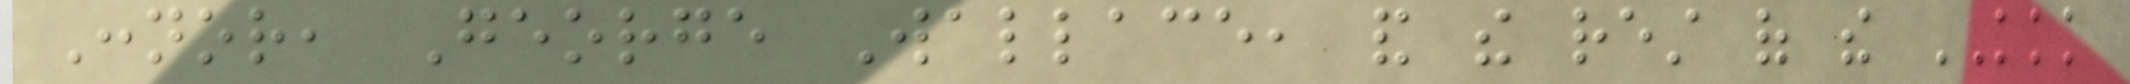Connor, George Wallace, and the rest of the KKK
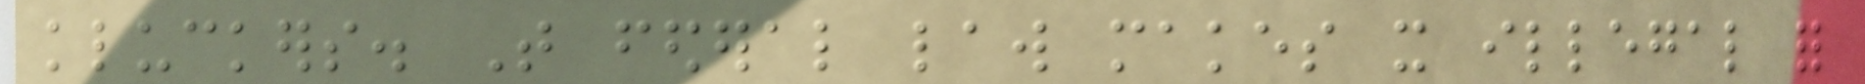kluckers. That federal law makes it illegal for
